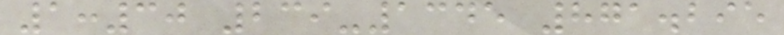1:30 239-1345 871.295
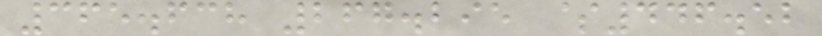365.638 267.295 $446.52
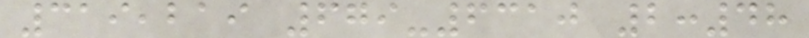319,219 679-6310 2:48
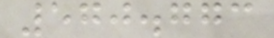570.773
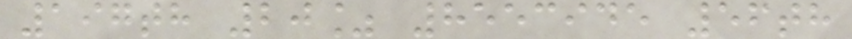197th 20% 8553945 56th
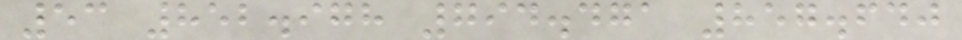53 852.978 794.471 857.640
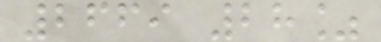2669 28%
